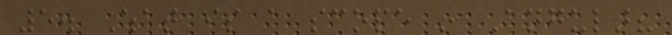5. What is a scope in Angular?
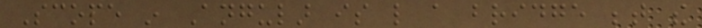Scope in Angular is like a bridge between the
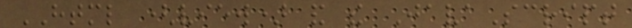HTML (view) and the JavaScript
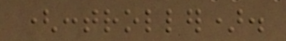(controller).
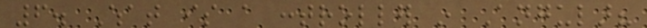6. What is a controller in Angular?
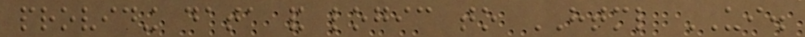providing data and logic to HTML UI.
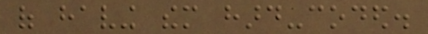of having them hard-coded.
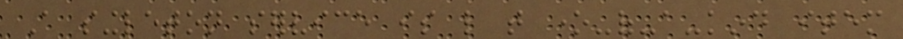A singleton service is like that one-of-a-kind item
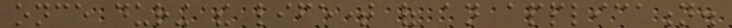once during the lifetime of an application.
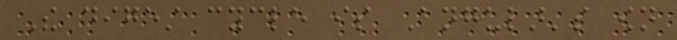The digest cycle is Angular's own
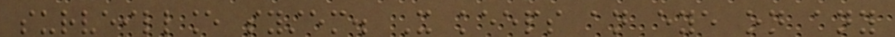surveillance system. It keeps an eye on any
